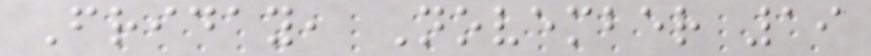Friday, November 19
